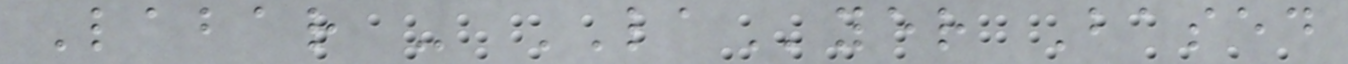Labar - LAyer Based
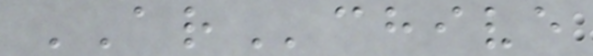ARchive
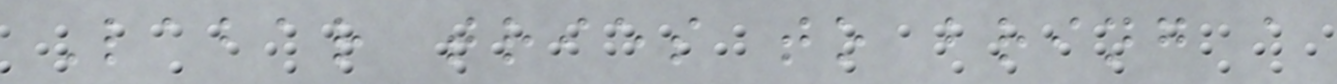Labar tries to bring a
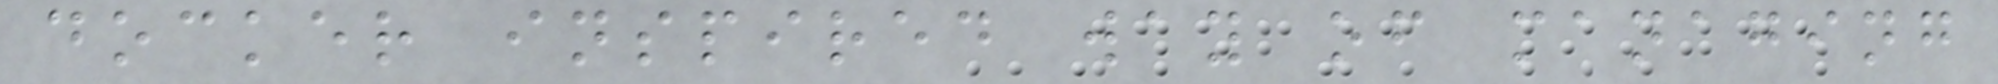docker inspired way of managing
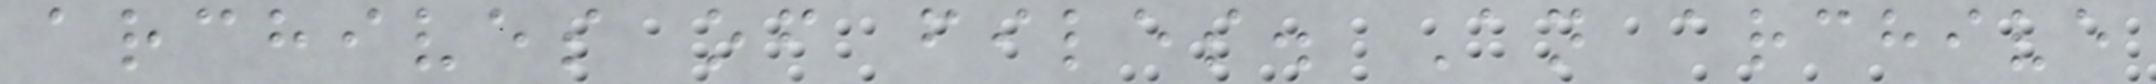archives of files. An archive
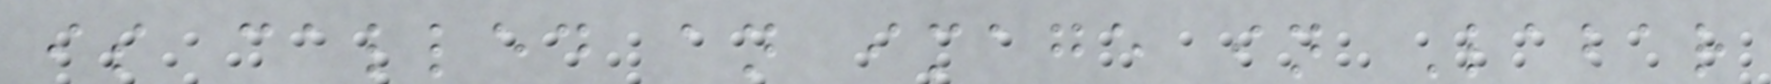is called an image in Labar
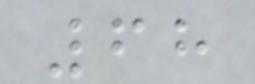68
